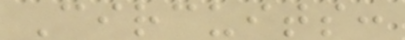Circuits:
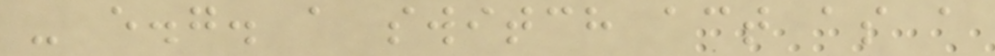- e.g. a switch act as a
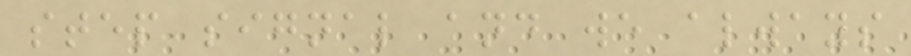step signal and we always
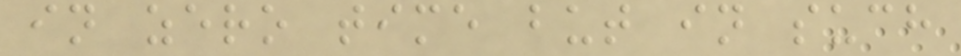in zero time but in such
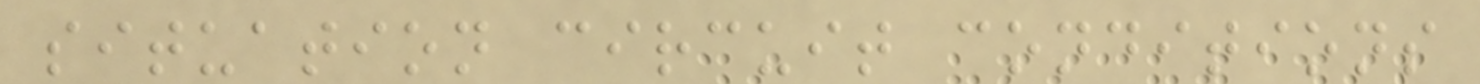situation circuit conditions
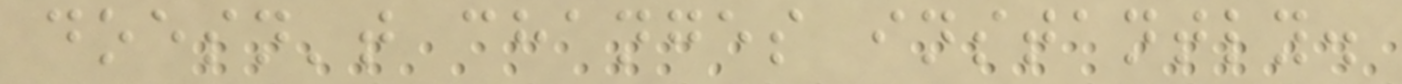doesn't changes instantly.
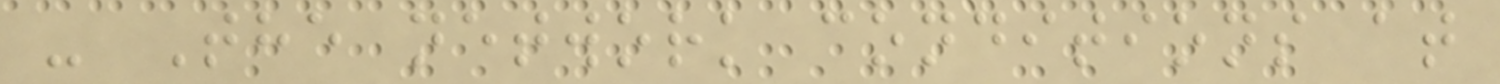- The network conditions at
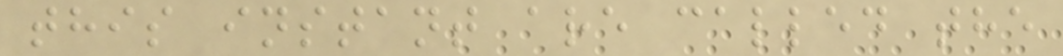this instant are called the
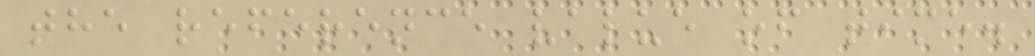the reference value of time.
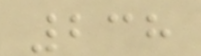238
